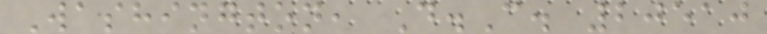Washington, D.C. 20510
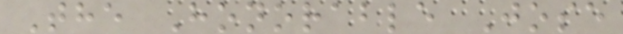The Honorable Jose
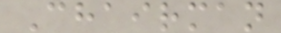Chairman
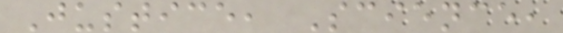Justice, Science,
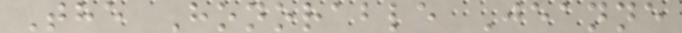The Honorable Jeanne
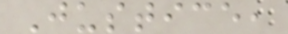Justice,
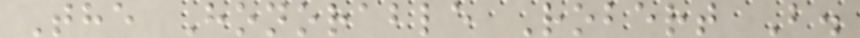The Honorable Robert B.
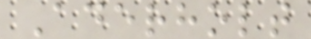Aderholt
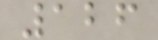126
